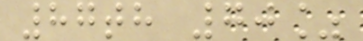87th 70%
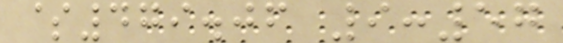$479.06 9:57
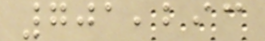701,293
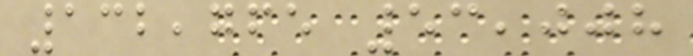132,765 53,008
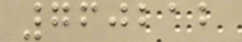760212
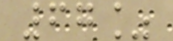67%
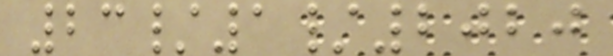23/1/2020
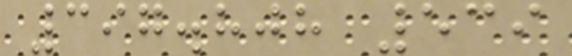397.808 539
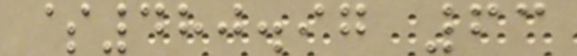$480.97 63
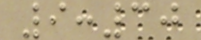9:30
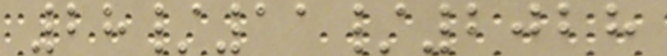28/11/2028
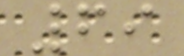69
